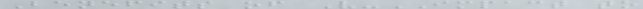Benefits of V-IMPACT to
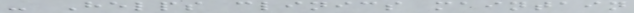- Helps clinics maintain
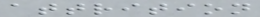attrition
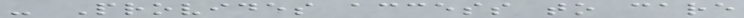- Provides access to care
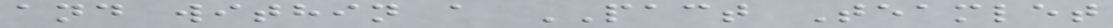and within a PACT Teamlet
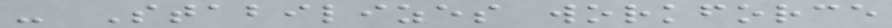- Stabilizes workforce
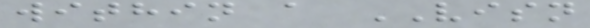within a VISN
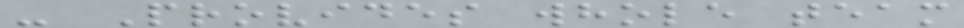- Provides whole team
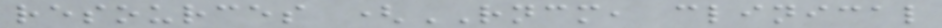resources (RNCM, clinical
